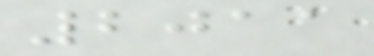2011
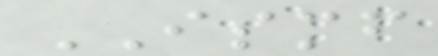ISMF
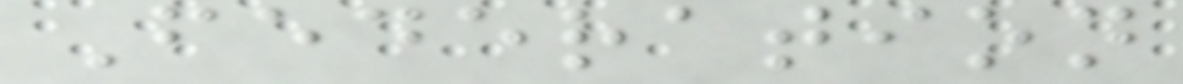Federation
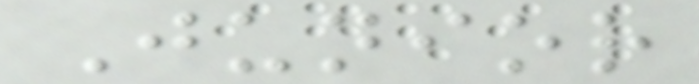Junior
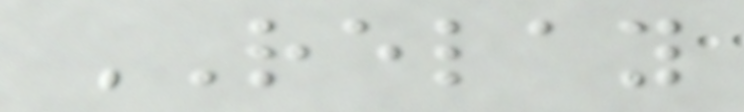RELAY
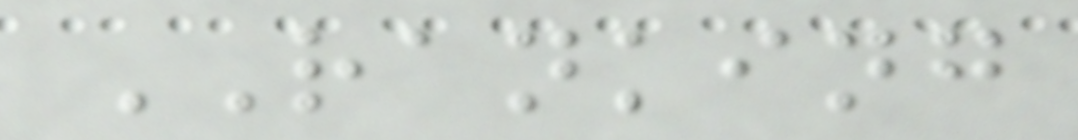RANKING
